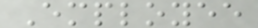Employee
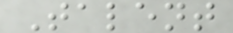Talent
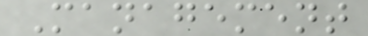Management
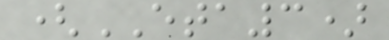(ETA3)
